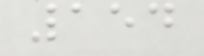154
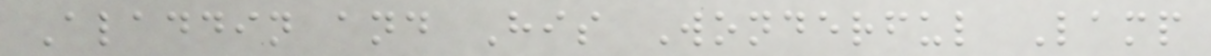Aladdin and His Wonderful Lamp
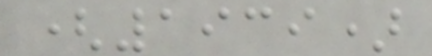(1939)
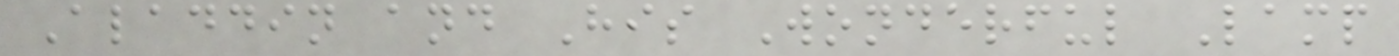Aladdin and His Wonderful Lamp
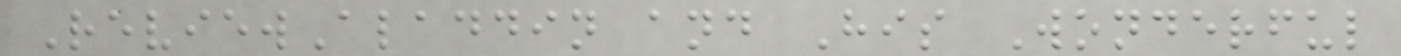ReviewAladdin and His Wonderful
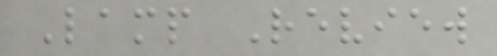Lamp Review
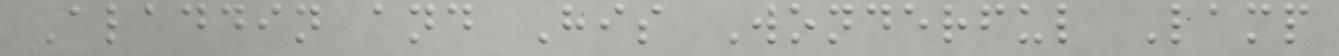Aladdin and His Wonderful Lamp
